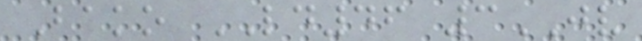Bako LD46 3JV
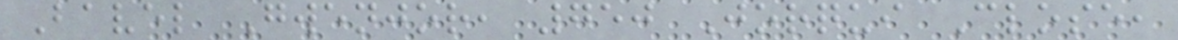Bavel Gwenjor, 750 Jorqui Close,
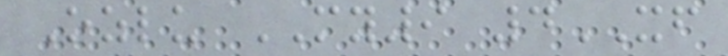Ozlu MY9 4XF
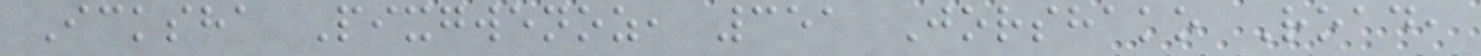Icksha Pixgwenoz, 351 Jorshako Road,
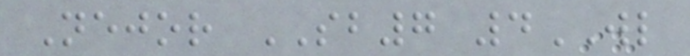Nejor SB7 4WL
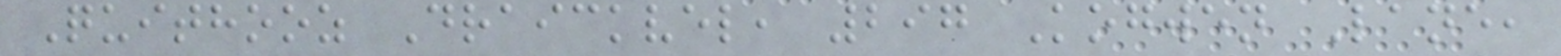Quithooz Draickvel, 297 Kogwen Lane,
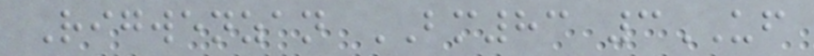Rigwenzan BM83 3UF
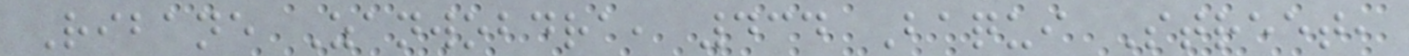Ribane Zanwobdra, 434 Baqui Street,
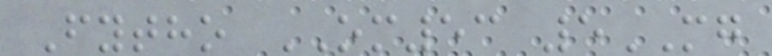Fytho OM53 5MG
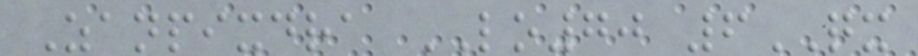Zanpixdra LO70 6QX
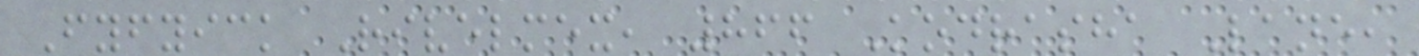Fyfyick Rivelmex, 866 Kodrasha Lane,
